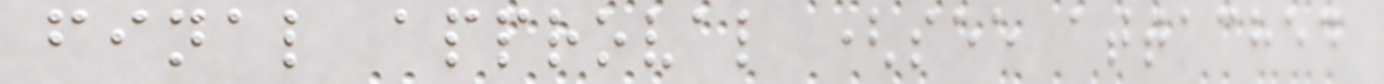final approval (see attached
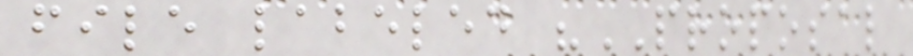file labeled "PROPOSAL
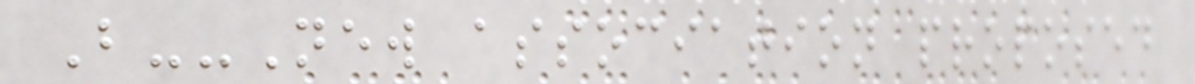B--New association proposed
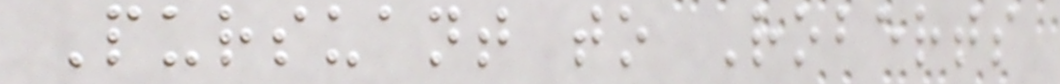Pursuant to Roberts
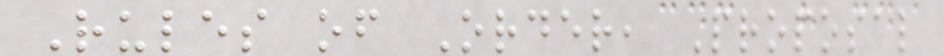Rules of Order, Proposal
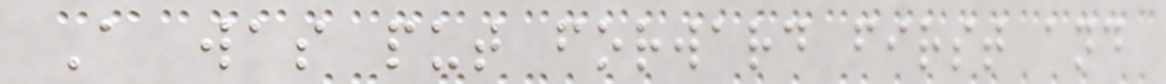A was put forward first and
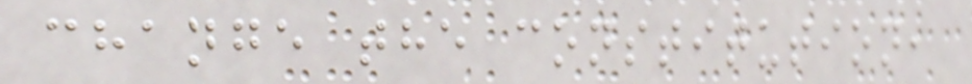change the constitution,
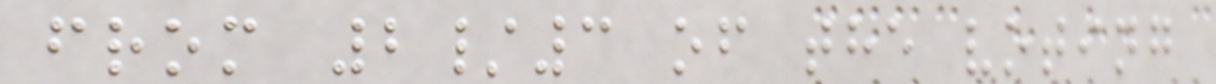from 2/3 of the voting
